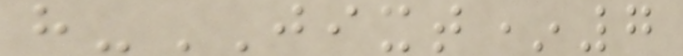h-JIXT*7
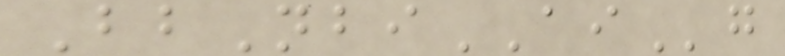BbNbiAIg
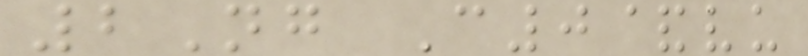2Ng C0&vu
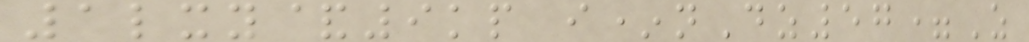1lxy&9kp i*nDz57=Z
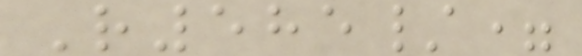R585/=
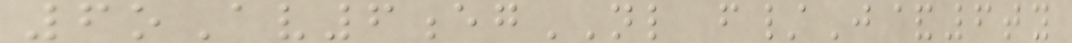6oAv6egNL f/J&6ty
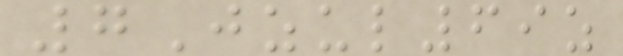7Jzul69z
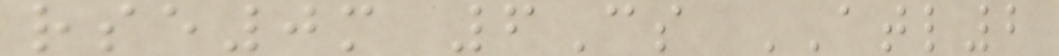rse0m 6Cs ATL2
